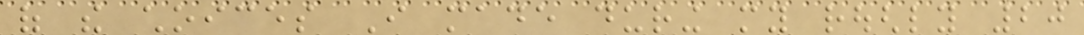of the choices I made during my roughly 20
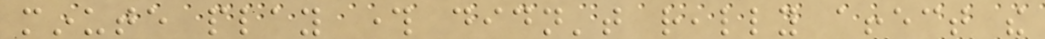minute play through didn't really affect the
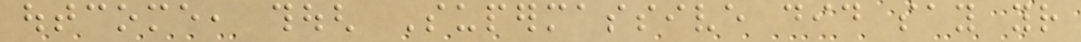outcome, though Supermassive did say your
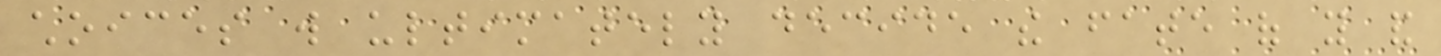choices will ultimately decide the fate of you and
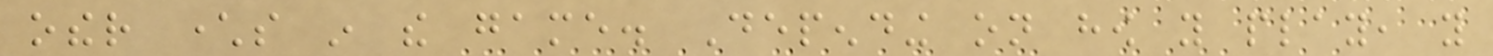other characters in the game. Depending on how you play, you
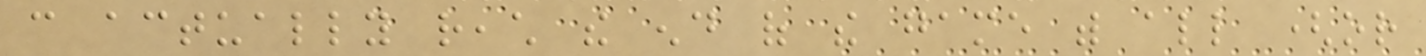can actually reach the end of the game with all (or
